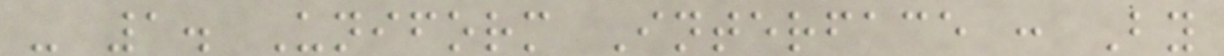- 1. Uniform Interface : By
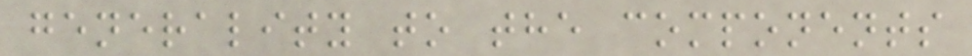generality to the components
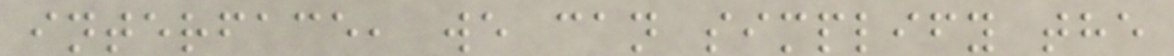interface, we can simplify the
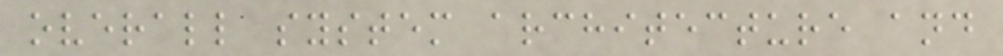overall system architecture and
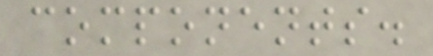components.
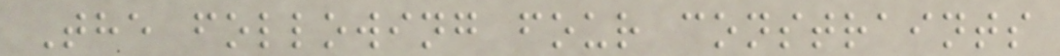The following four constraints
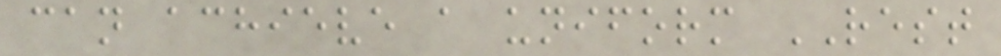can achieve a uniform REST
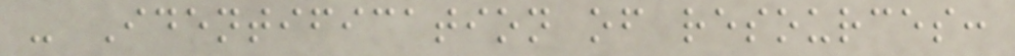- Identification of resources:
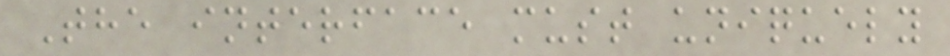The interface must uniquely
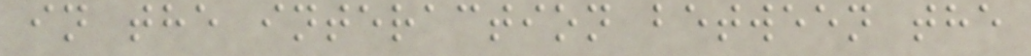in the interaction between the
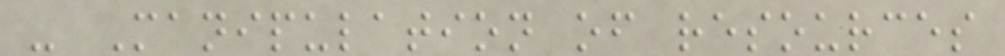- Manipulation of resources
